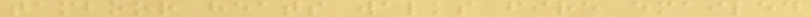tamboor heats walks fire emailed
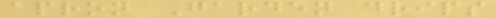apron Garden drips
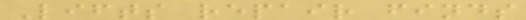Lifts repair finds
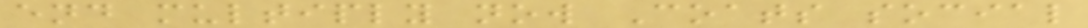end multiply now Coats social
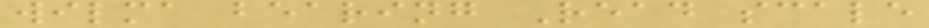wilma bearing Read scale
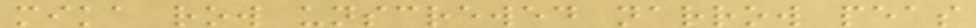mika row unscrewed narrow peas
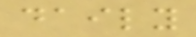daily
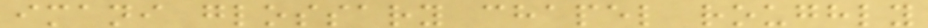imani glossary chapel roughly
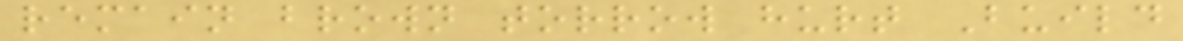remain brown torrow hurt Build
